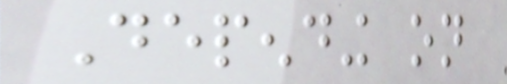Depending on
